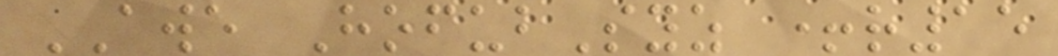AWE HofubSyz +r15
